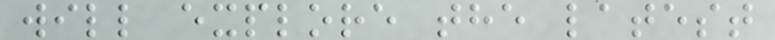will explore the latest
